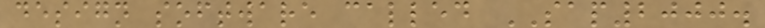design software called SAP2000.
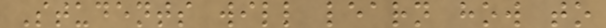Students will learn how to
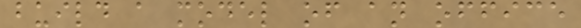build a model of an office
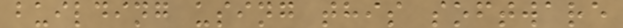building using this software
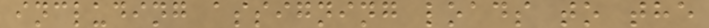including assigning loads to the
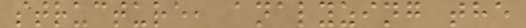structure, analyzing the
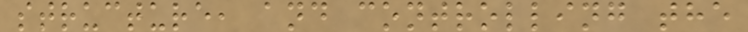structure, and controlling the
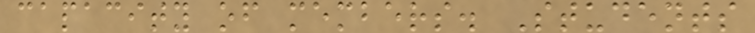capacity of members. Students
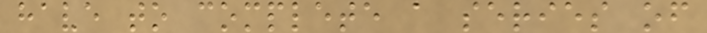have to complete a series of
